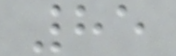85
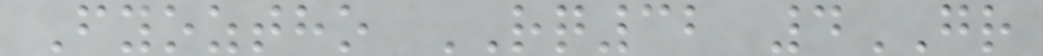Fyoztho RQ32 4GR
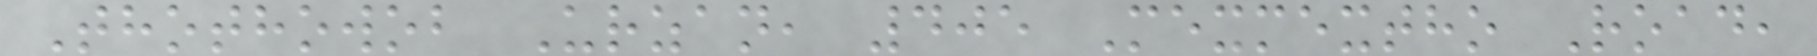Thothowob Urzan, 405 Mexmextho Road,
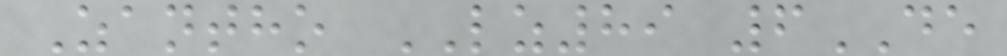Zantho LZ89 6DE
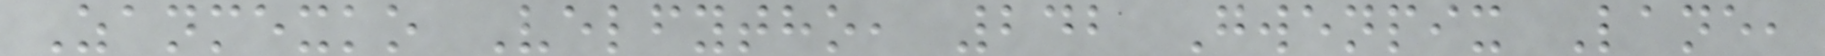Zanmexko Velfytho, 242 Gwenpix Lane,
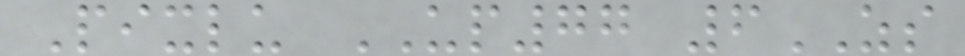Pixlu UP77 6ZS
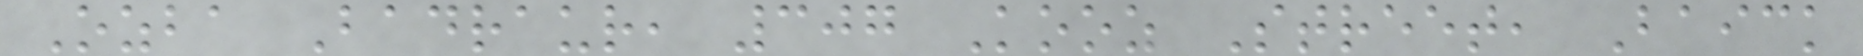Ozba Badraur, 307 Kooz Street, Baick
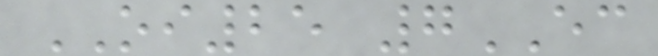OI25 7EC
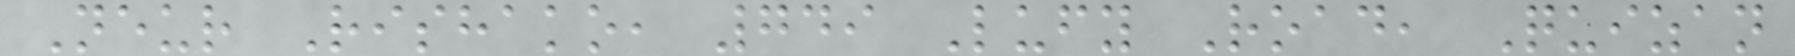Neur Rishako, 749 Lufy Road, Quizan
